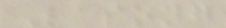Lasong
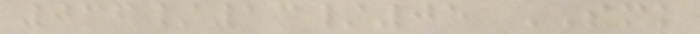036/13/05 SMK
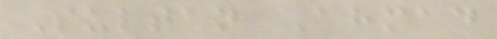Sultan Ahmad
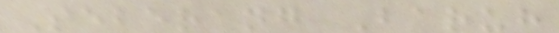Seberang Baruh
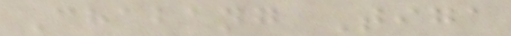Chabang Tiga
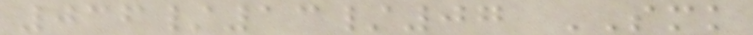036/13/07 SMK
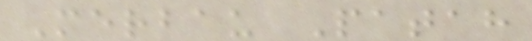Merbau Patah
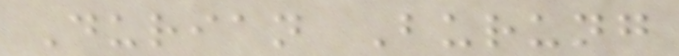Durian Burung
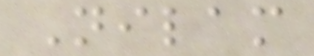Nilam
